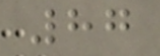87
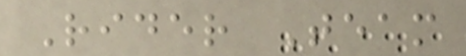Rider Team
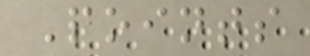Points
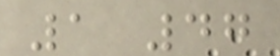1 47
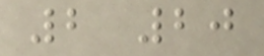2 20
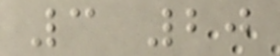3 20
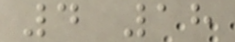4 18
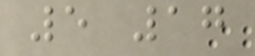5 17
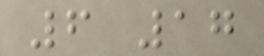6 17
